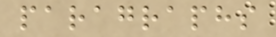paragraphs
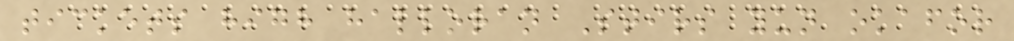tickets high halloran Stirs yun okafor
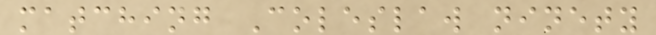matching Coleslaw ninety
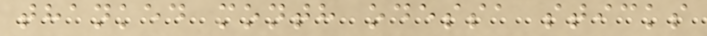thanked month odessa sticks
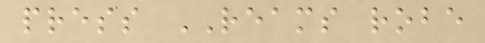press REAMS robe
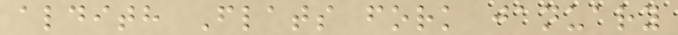aldith Flats fork january
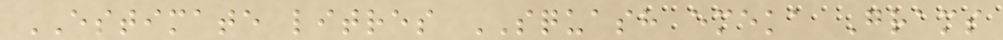ESTIMATE litres SQUASH emeka Grams
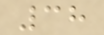38
